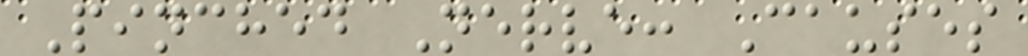Pinched Nerve: Causes
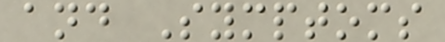and Symptoms
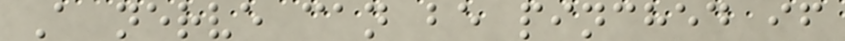A nerve can be pinched if
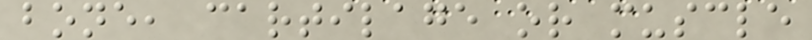bone, cartilage or muscle
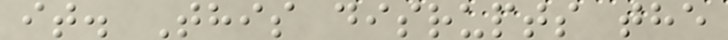it. This disrupts the
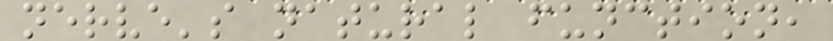nerve's natural function,
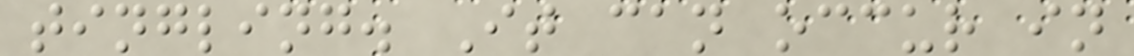tingling. It can occur in
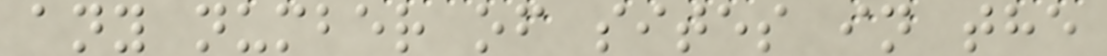any number of sites in the
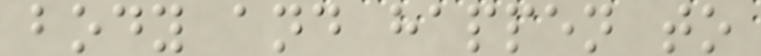body and happen to
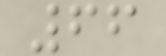66
